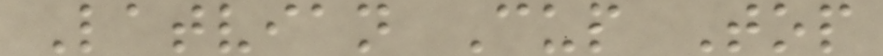Latvian Cup Top
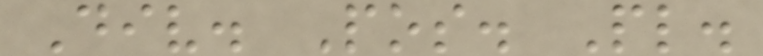Div. Pos. Pl.
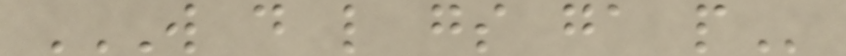W D L GS GA P
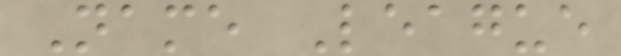Name League
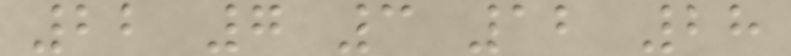22 7 3 12 28
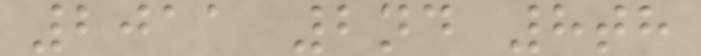2011 2nd 8th
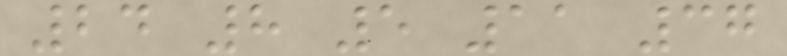24 8 5 11 37
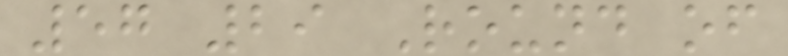57 29 Round of
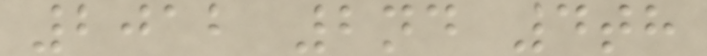2012 2nd 4th
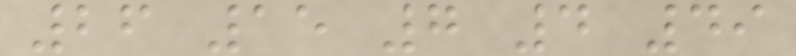26 15 7 4 49
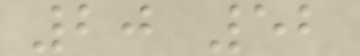20 52
